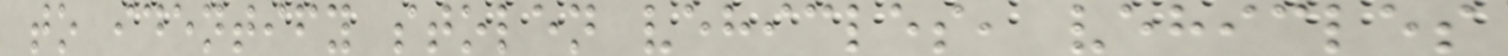to identify stolen vehicles, vehicles
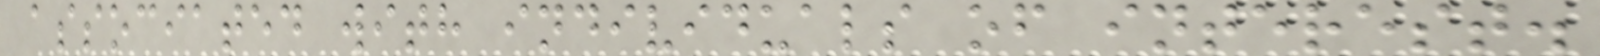associated with individuals of interest.
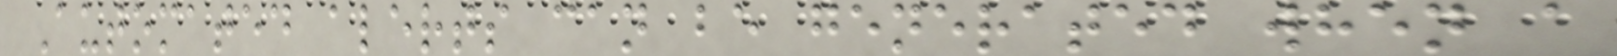Automated alerts can be generated when a
